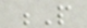P
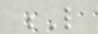L
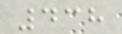438
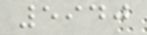5940
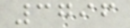3796
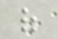of
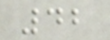42
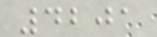4201
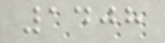1408
